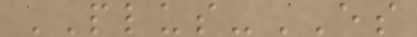PLUS-ES
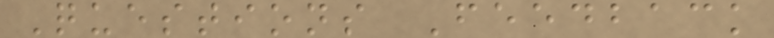Questions Feedback
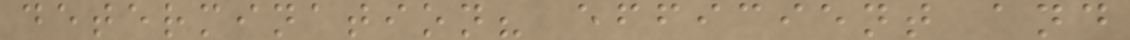determination? efficient and
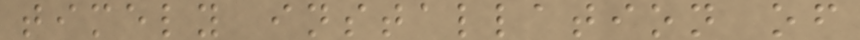timely installation of
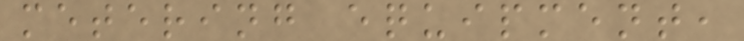metering equipment,
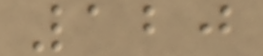120
